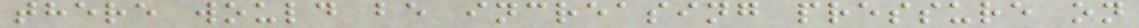there would be increasing pressure on
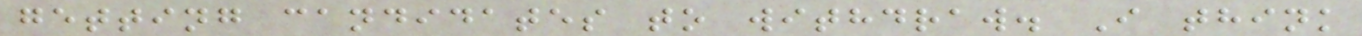getting candidates to withdraw. I think
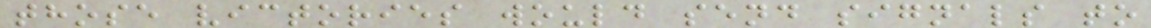those victories would send signals to
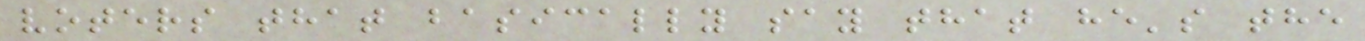voters that basically say that he's the
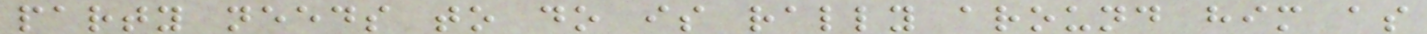party needs to do is rally around him as
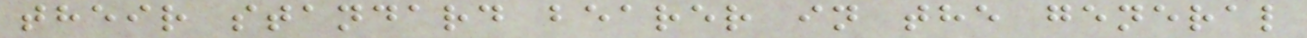their standard bearer in the general
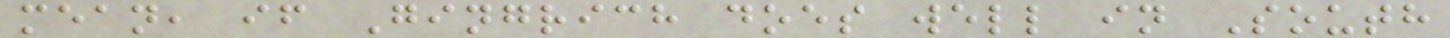mean, if Gingrich does well in South
